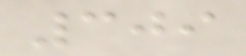309
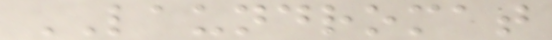LAUNDROMAT
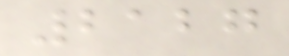2127
